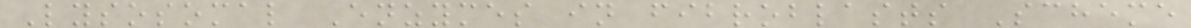Lysosomal Enzymes in fibroblasts Scheme
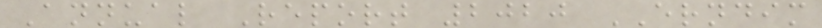Annual Report 2020 ERNDIM
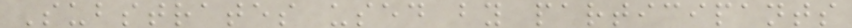Substrates used by participants
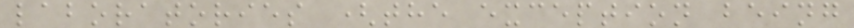laboratories (the exception being
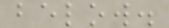below.
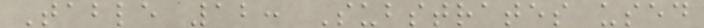Table 12: Substrates used
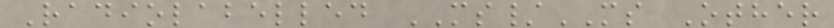Radiolabelled MS/MS Other
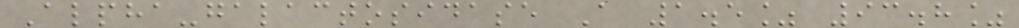Alpha-galactosidase A 1.5% 93.8%
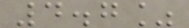4.7%
